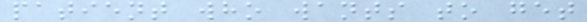patient who wants to get
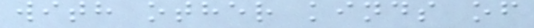with other kinds of
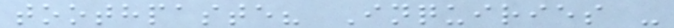toothpaste? Inquiries -
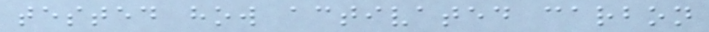tested how activated carbon
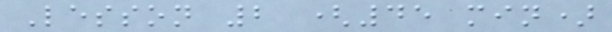Lesson 2 (45 min)
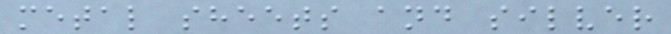metal sheets and silver
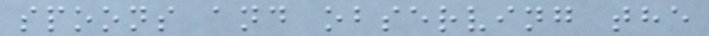spoons and observing the
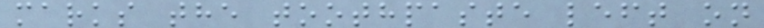marks the toothpaste left on
